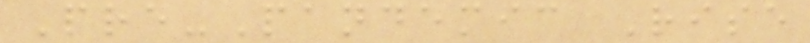Pre-Pandemic Rise
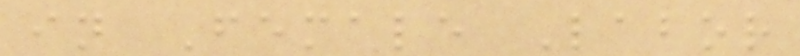in Female Labor
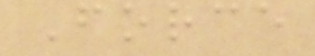Force
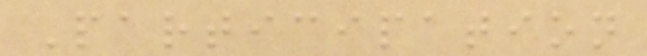Participation
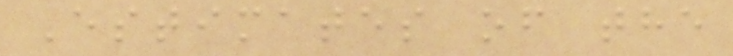Estimates of the
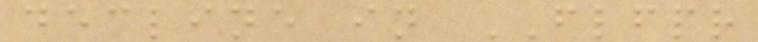decline in FLFPR
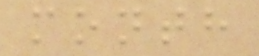month
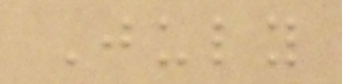July
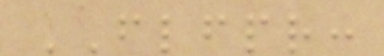FLFPR:
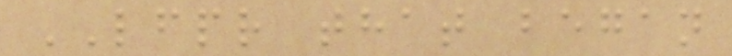LFPR that began
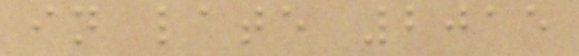in late 2015
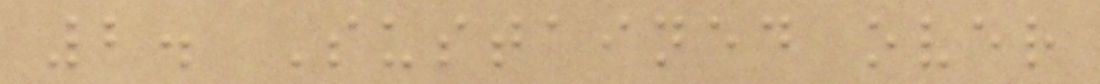2. Sustained over
